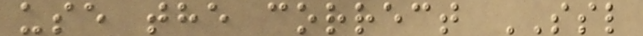use the correct SSL
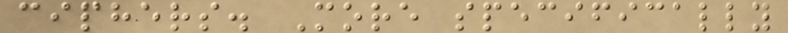ciphers. More specifically
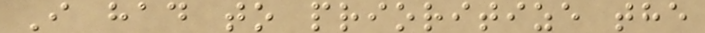I had to prioritize the
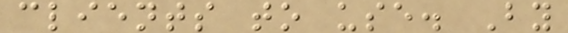clients to use. By
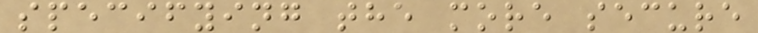specifying the more secure
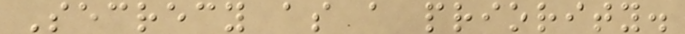Secrecy as a priority.
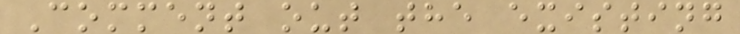Comment out the existing
